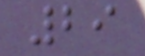29
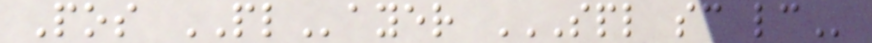Pos PLayer SPL SC LC
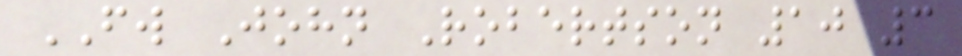FW John Robertson 10 3
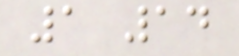1 14
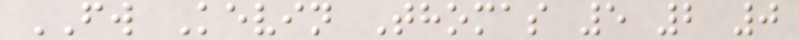FW Kevin Thomas 5 2 0
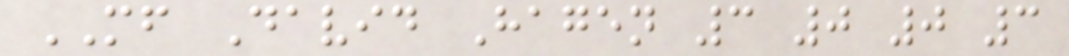MF David Hagen 3 0 0 3
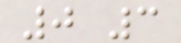0 3
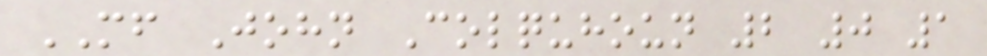MF John Colquhoun 2 0 1
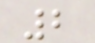2
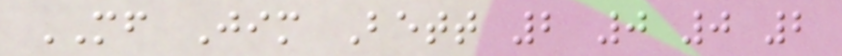MF Jim Bett 2 0 0 2
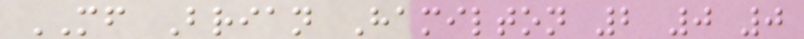MF Brian Hamilton 2 0 0
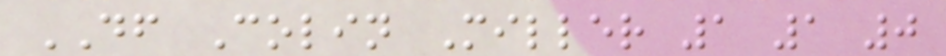DF Colin Miller 1 1 0
